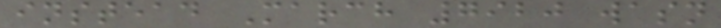instead March 7920 wasn
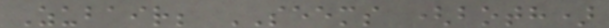Zubair; SEEMS (both)
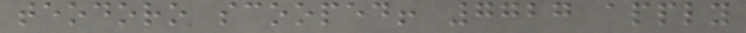teodoro scooped! 7727 apply
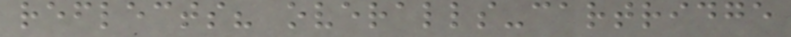reflects? overalls-cartridge
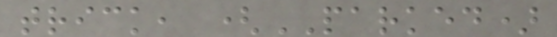trick, (PARKED)
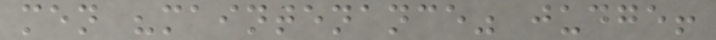men "maintenance" judge!
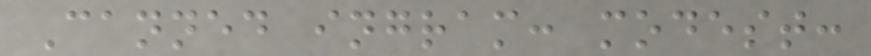Canned ingram: modest:
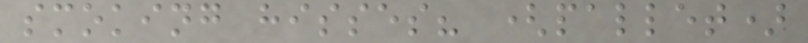smoking hisses? (pallet)
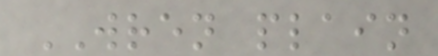WREN plain
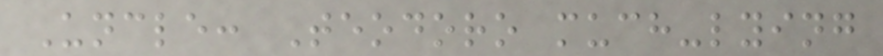Uncle: Teodoro much-lying
